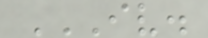IV.
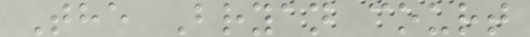The Bryan court
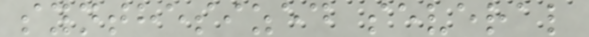synthesized several
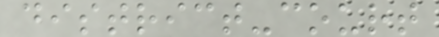district-court
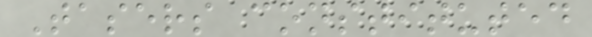Tasers constituted
